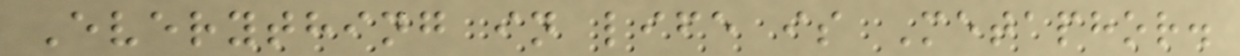Everything in life is Metaphor.
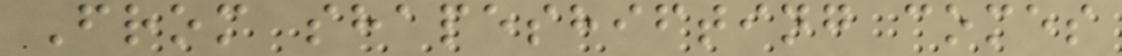From shapeshifting comes
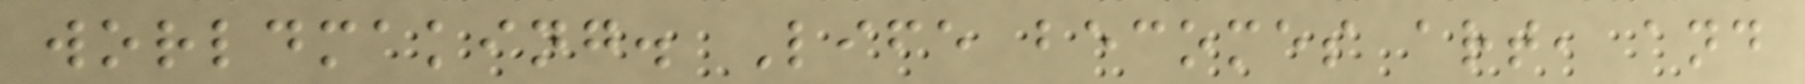worldmaking. Life becomes art, and
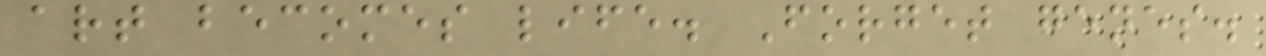art becomes life. Forget genes.
